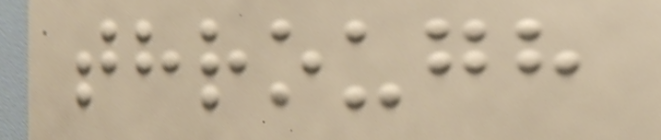through
